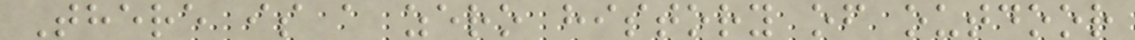There is a zero history of outdoor
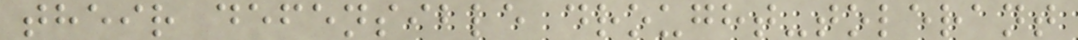their defensible drought-tolerant
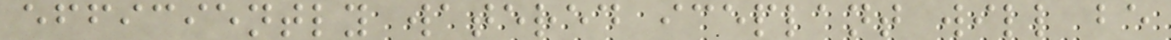efficiently watered iceplant will be
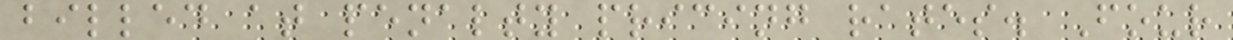billed at penalty pricing rates. Four
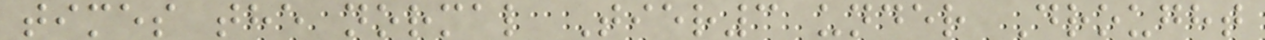times the normal Tier3 under Drought
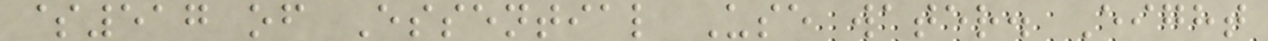$517 of Essential Use water. Eight
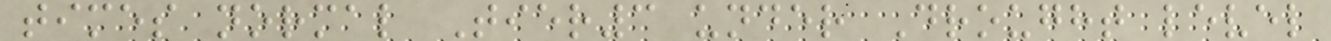times normal Tier3 under Drought level
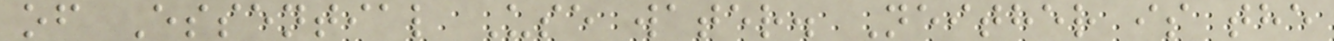of Essential Use water. Neither is the
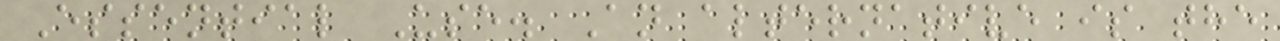Essential Use. An alternative is the
